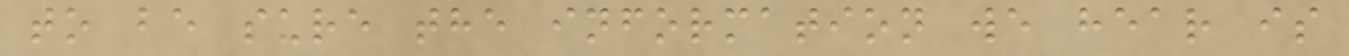to be sure the information we hear is
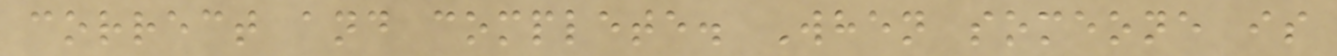correct and complete. When someone is
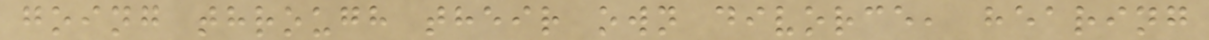going through their own divorce, hearing
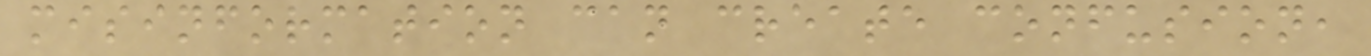misinformation can create confusion,
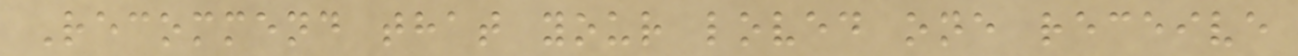Recommend that your loved one receive
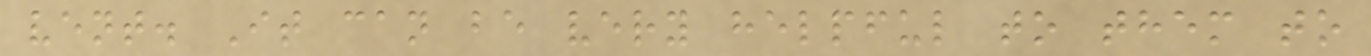vent. It can be very helpful to them to
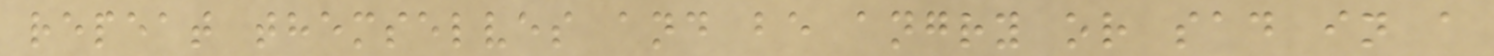repeat themselves and be angry or sad in a
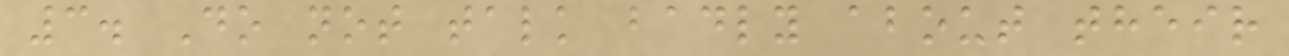3. Do not talk badly about their
